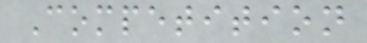Competition
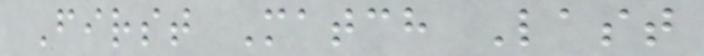First Match Last
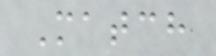Match
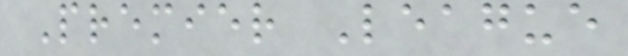Premier League
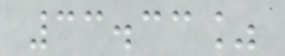33.33%
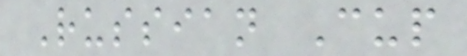Russian Cup
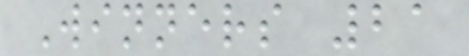Winners 21
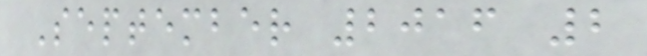September 2016 2
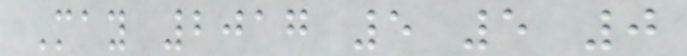May 2017 5 5 0
